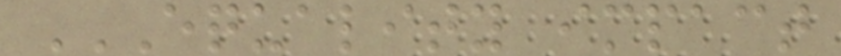EQUALITY IMPACT
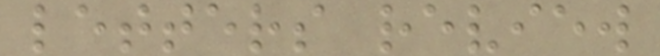letters review
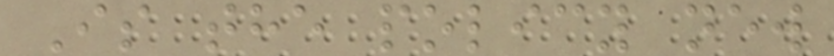Is the policy new
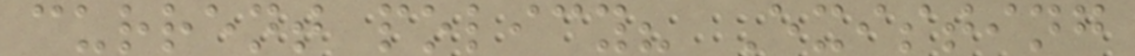current policy? Existing
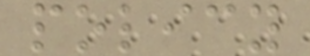policy
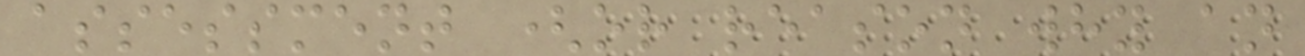assessment (or reason why an
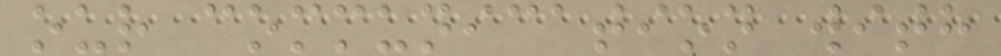our communication with
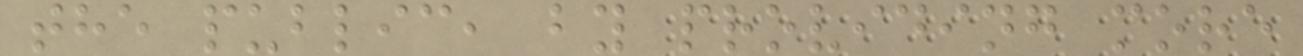the public, by providing more
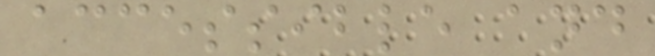accessible and
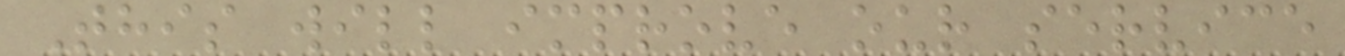This will improve our service
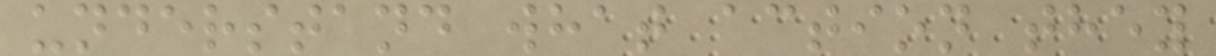understand what action they
